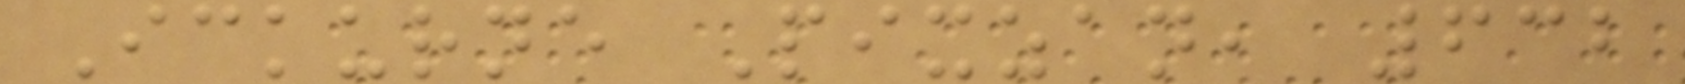Ickurne Pixzan, 632
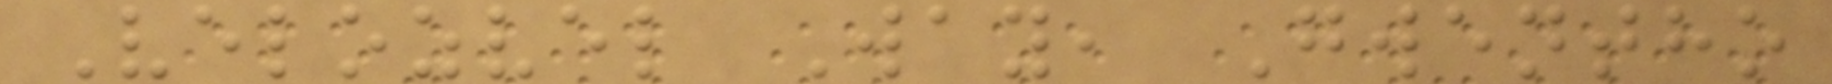Velozvel Way, Gwentho
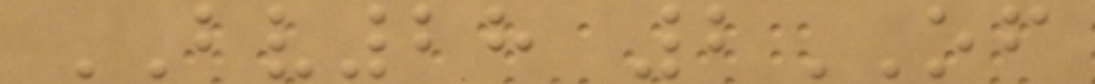BV28 2OF
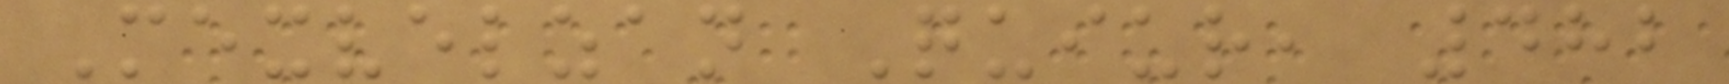Mexvelzan Quiur, 482
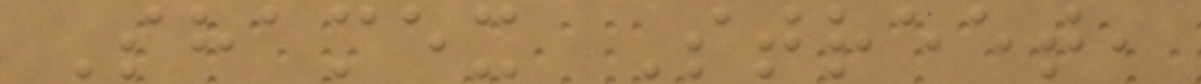Shamex Street,
